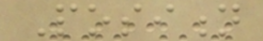Position
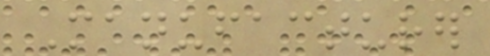Manufacturer
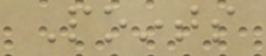Points
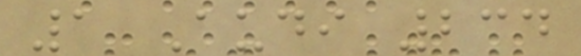1 Audi 234
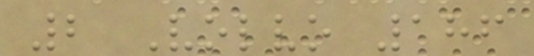2 Volvo 186
